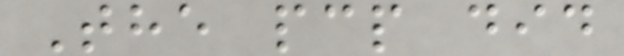The pcp did
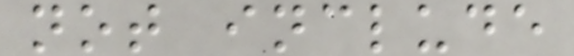not include
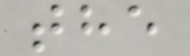the
